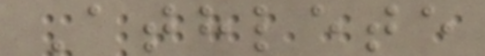Athlete
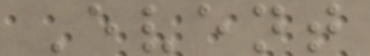Event
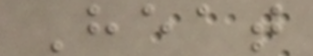Heat
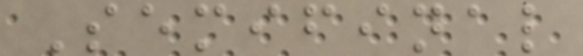Semifinal
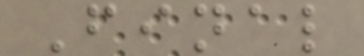Final
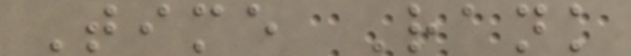Time Rank
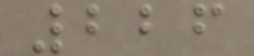226
